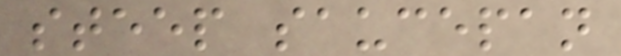steep saucepan
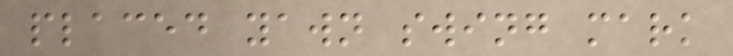placed yawn swing mark
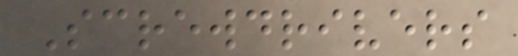Screwdrivers
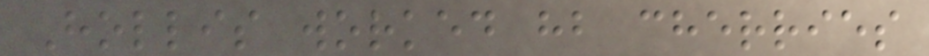Hollis worked hb cherries
